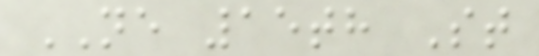NE 15th St
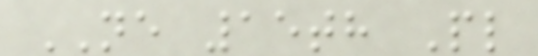NE 15th Pl
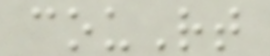couRt
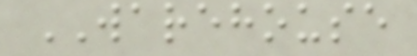WAREHOUSE
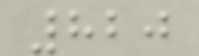820
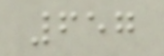657
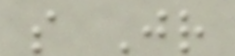s Jr
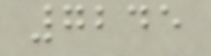7245
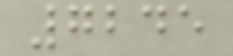7245
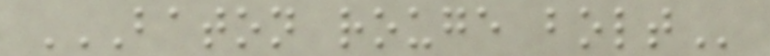BATON ROUGE BOLT
